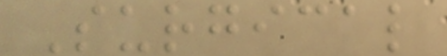Surgical
